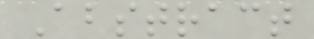Abstract
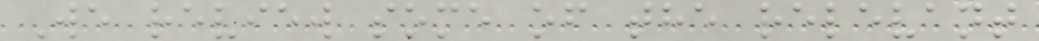We review some of the relevant
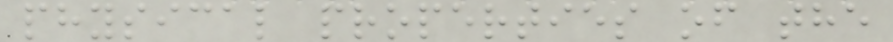physical properties of the
